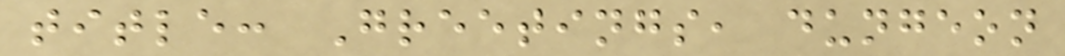title: Greetings, dungeon
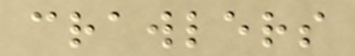crawlers
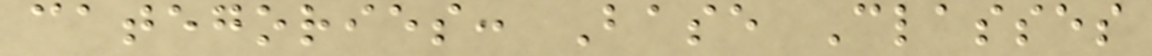categories: Base Classes
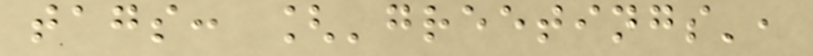tags: ['greetings',
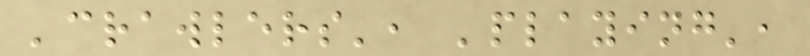'crawlers', 'playing',
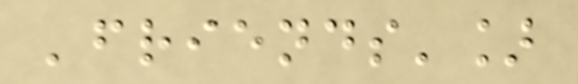'friends']
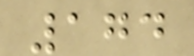174
